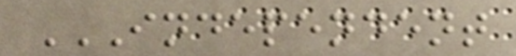INDEPENDENT
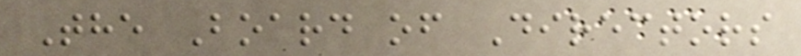The Board of Directors
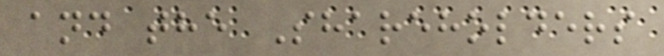and the Shareholders
